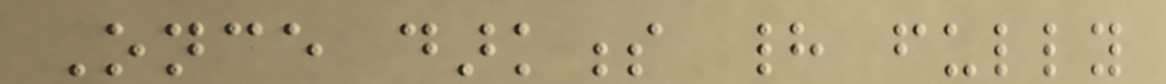Once darkness had fully
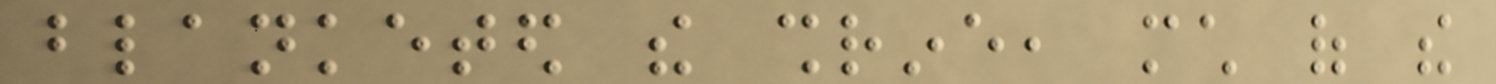blanketed the shrine, much of the
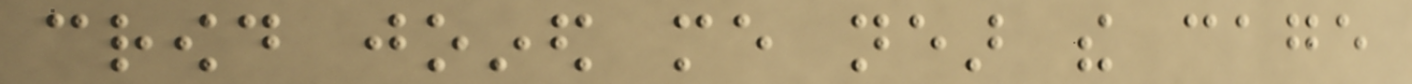crowd joined me near the cage
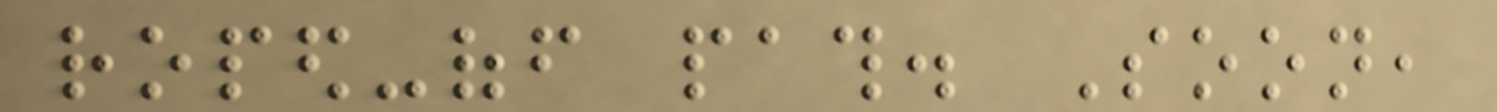roped-off path. Soon,
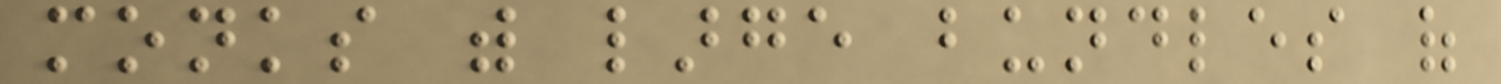monks with large bundles of
